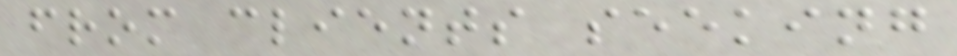from clients seeking
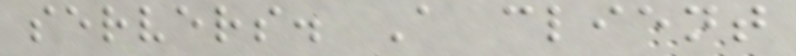servers. A client
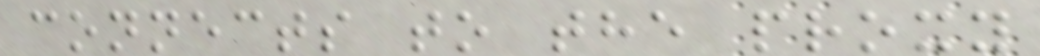connects to the proxy
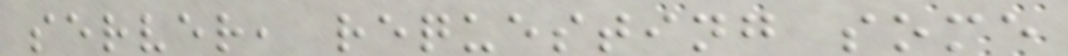server, requesting some
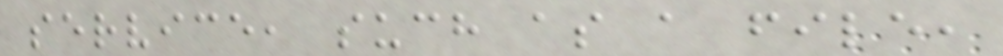service, such as a file,
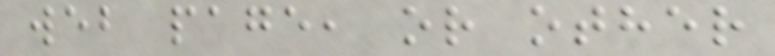web page, or other
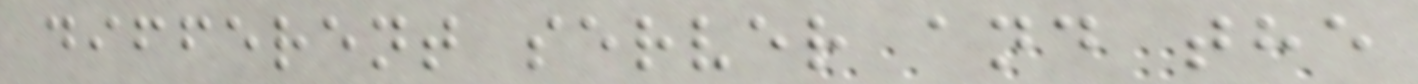different server and the
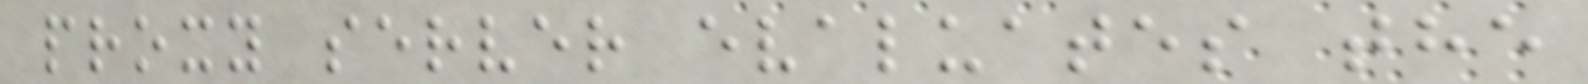proxy server evaluates the
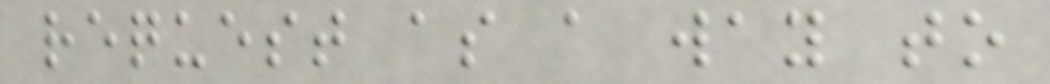request as a way to
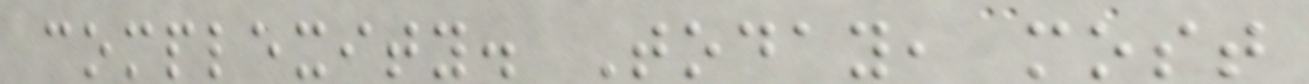complexity. Today, most
